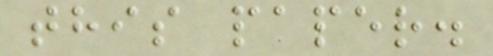this paper.
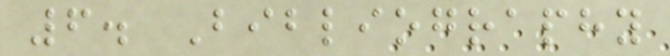6. Bibliography
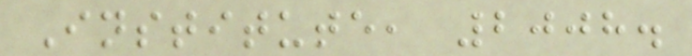Institute, 2008.
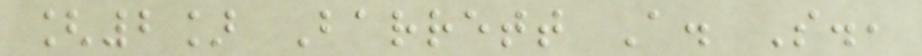[2] Barrett A. S.,
